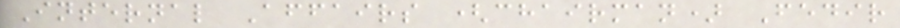Internal Affairs (chairman) Fedir
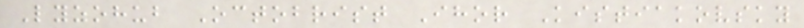Lyzohub Octobrist Ihor Kistiakovsky
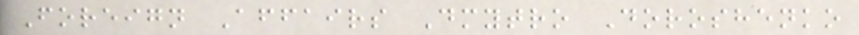Foreign Affairs Dmytro Doroshenko
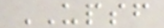UPSF
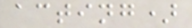acting)
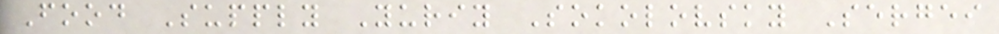Food Supply Yuriy Sokolovsky Sergei
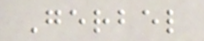Gerbel
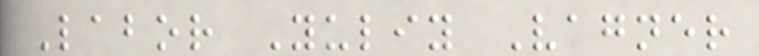Labor Yuliy Vagner
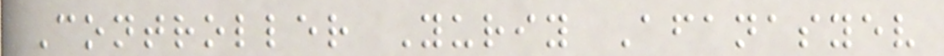Controller Yuriy Afanasyev
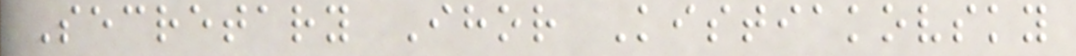Secretary Ihor Kistiakovsky
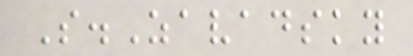S.Zavadsky
